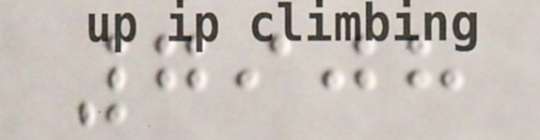7908
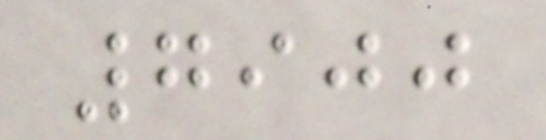7900
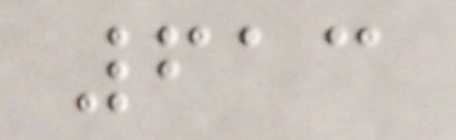613
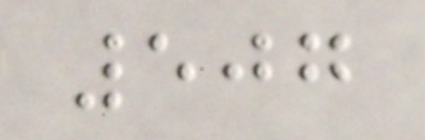507
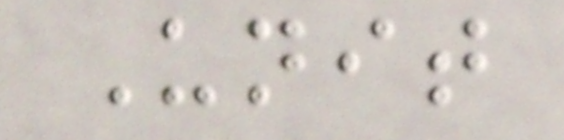Unit
